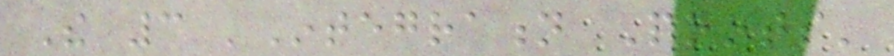The 3 'Integration Points'
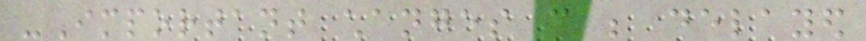-Important changes can be delayed
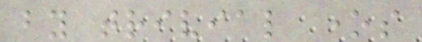by trivial ones
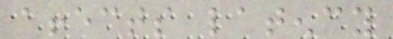affects latency
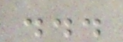...
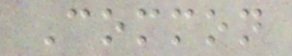Common
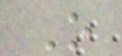O
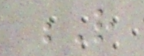R
